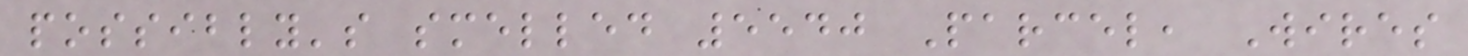possibly's smelled 5540 Parcel, Wires
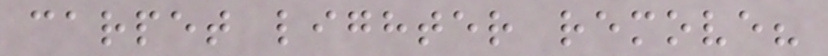carpet lighter remove?
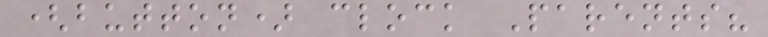(button) clock Parents?
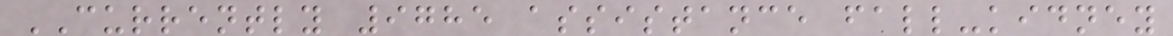CURRENTLY 9785 assistance fall-kidney
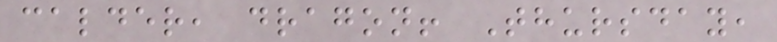calder, dragon! Thursday,
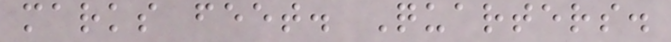marks feet. Quarters.
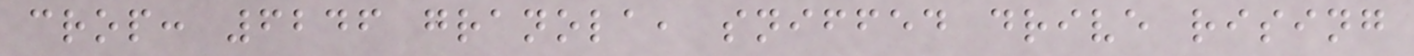crop: 6246 granola, sniffed drive rising
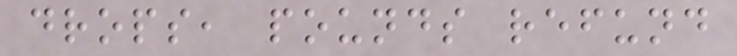drops, pounds refund
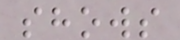shows
